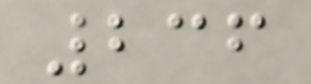236
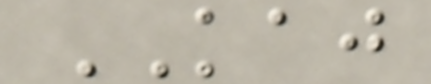KAJ
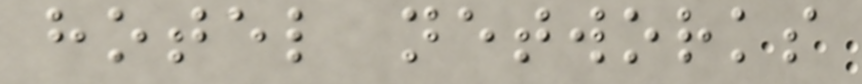hotel networks
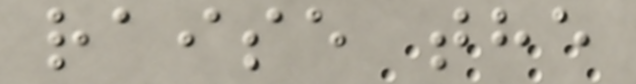raise the
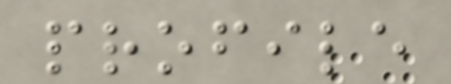profile
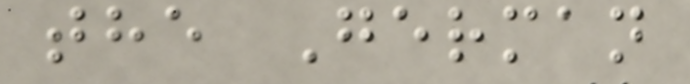the German
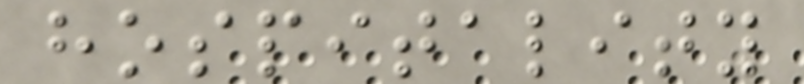hospitality
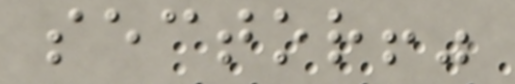sector!"
